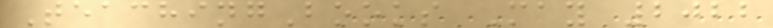TeachingBooks May 2022
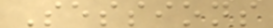Sessions
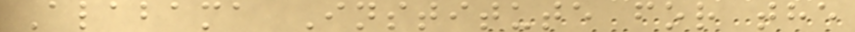Alabama Institute for the
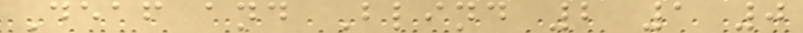Deaf and Blind 2 1 0
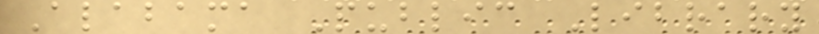Alabama Public Library
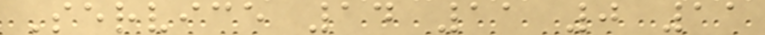Service 14 11 0 11
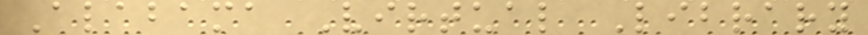Alabama Virtual Library
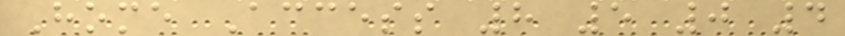Home Access 8 5 0 4
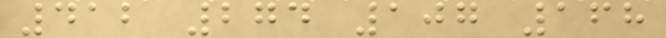412 274 107 168
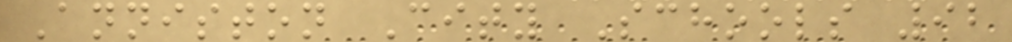Anniston City Schools 92
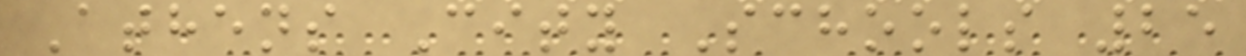Athens City Schools 25
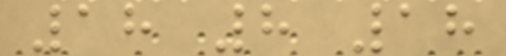18 8 18
